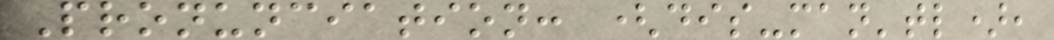Pronunciation: (dis-man'tl),
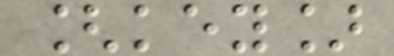[key]
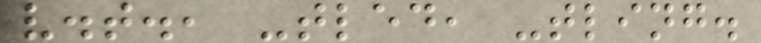v.t., -tled, -tling.
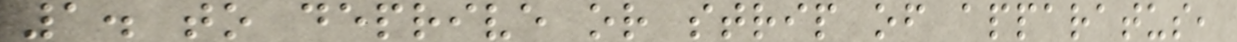1. to deprive or strip of apparatus,
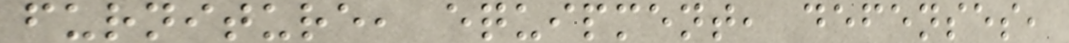furniture, equipment, defenses,
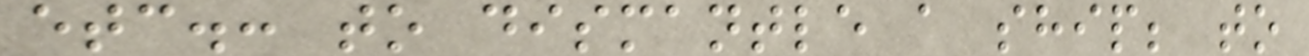etc.: to dismantle a ship; to
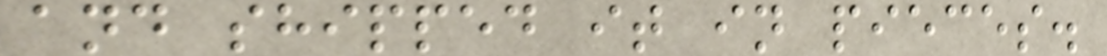and shipped it in pieces.
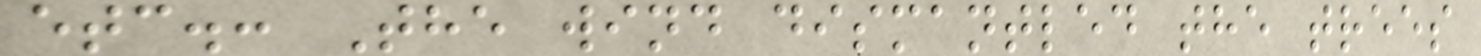etc.: The wind dismantled the trees
